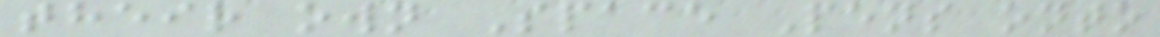their own Space Pens onto
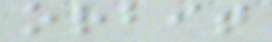orbit
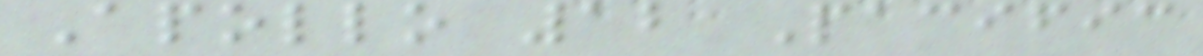Apollo 12 Pacific
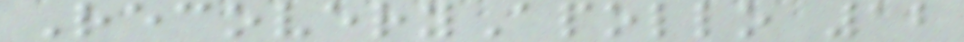RecoveryApollo 12
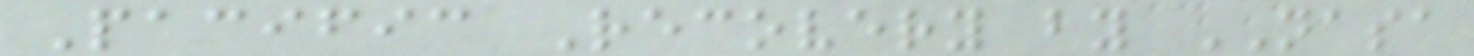Pacific Recovery by NASA
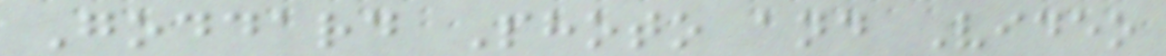Goddard Photo and Video
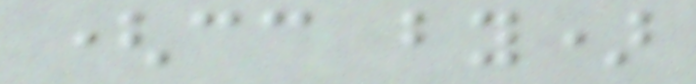(cc by)
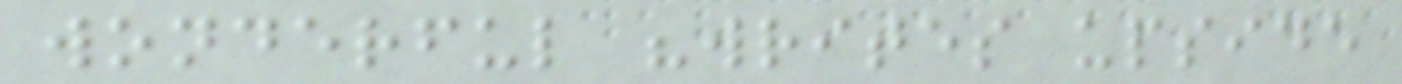wonderful "writes upside
